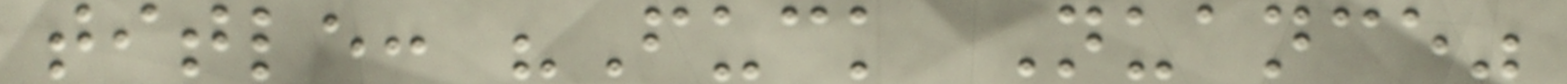title: "Fuck Nuance"
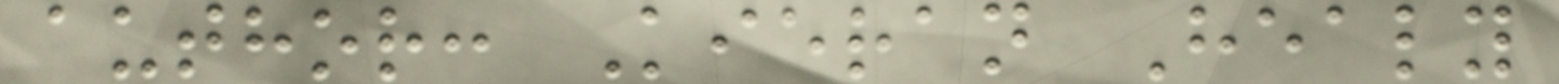author: Kieran Healy
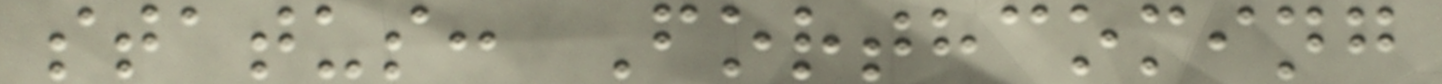status: Forthcoming
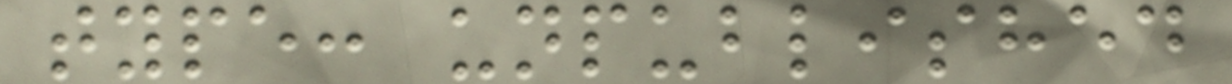type: unpublished
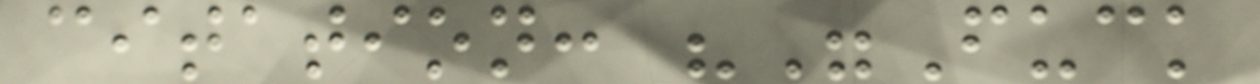citation: ""Fuck
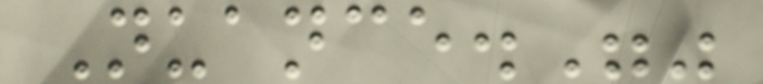Nuance.""
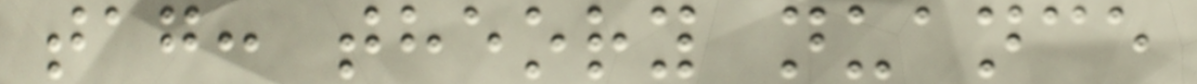tag: theory nuance
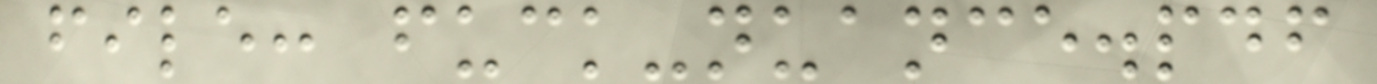file: fuck-nuance.pdf
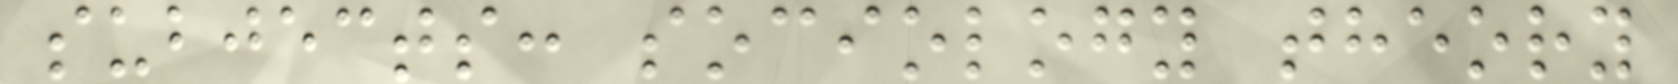subjects: sociology theory
